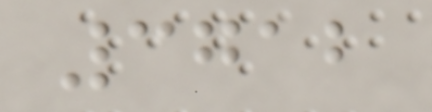3712
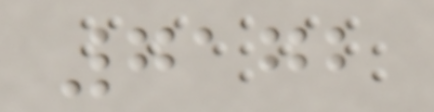7172
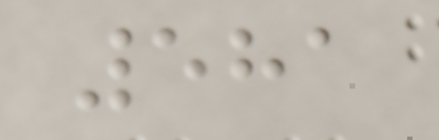581
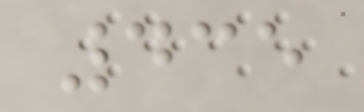435
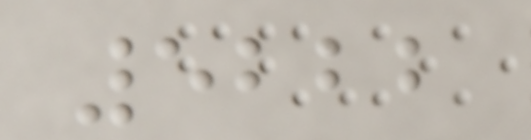5222
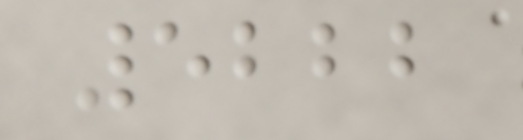5222
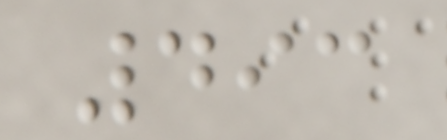493
